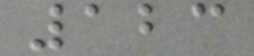123
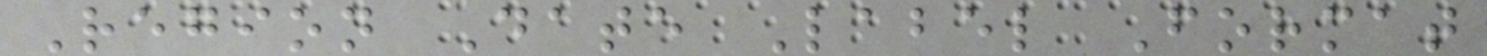Region Date Label Format
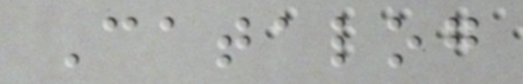Catalog
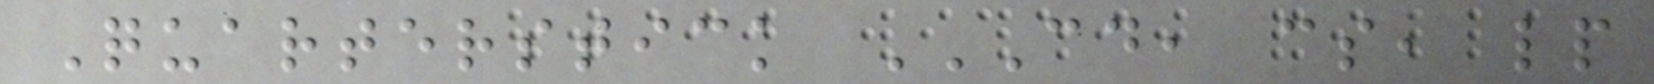Quarterstick CD, CS, LP
